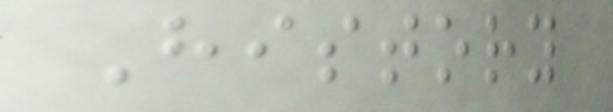History
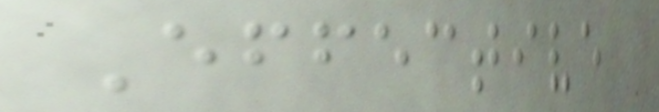Effective
